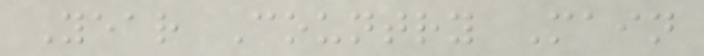Year Country Main
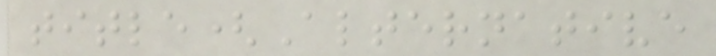title(Alternative
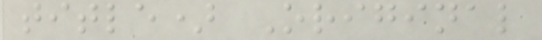title) Original
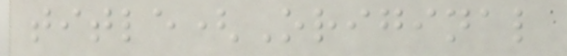title(Original
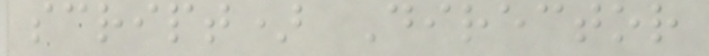script) Director
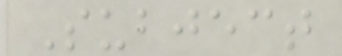Subject
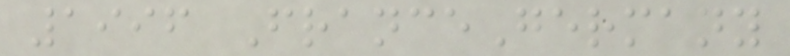1996 FranceGermany
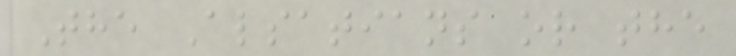The Alsatians or the
